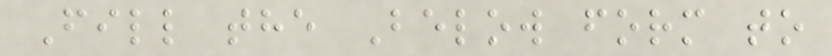Fill the Below form to
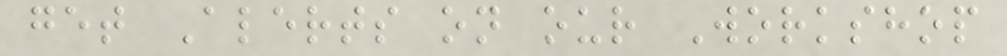get Alerts on our Workshop
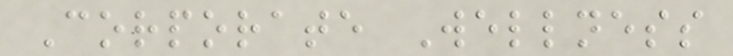Corporate Wellness
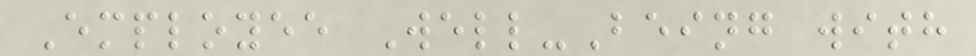Employee Well-Being with
